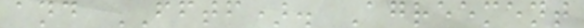and FFTF). Agreement
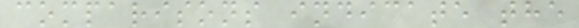comparisons indicate the
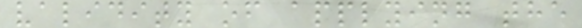validity of applying the
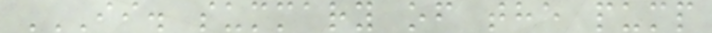II. SUMMARY OF THE PUMP
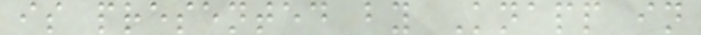is presented by Knapp in
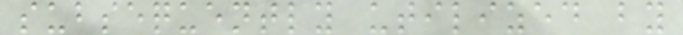subsequently utilized by
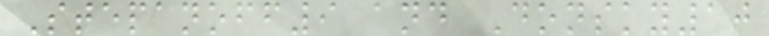Stepanoff9 and Donsky10
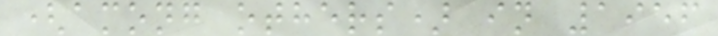(among others) in 1956
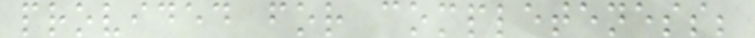provided for completeness;
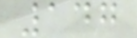147
